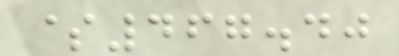$467.40
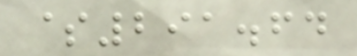$291.64
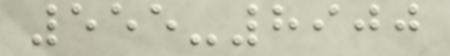555-8900
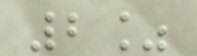2%
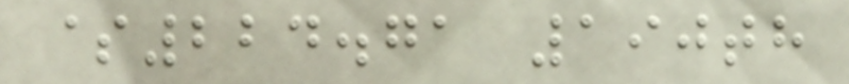$224.71 190th
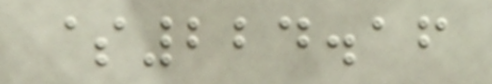$224.16
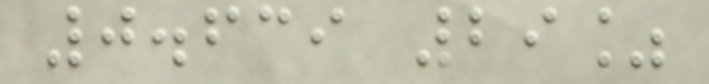0.639 29%
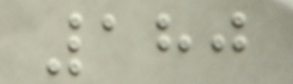180
